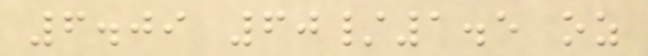6.09 60/1.5 oz
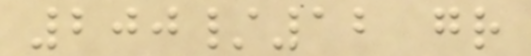200/12 gr
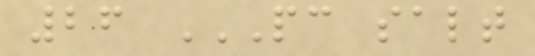26 PC SALT
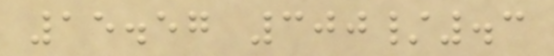15.57 300/.3
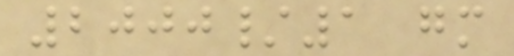2000/1 gm
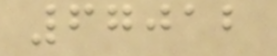67012
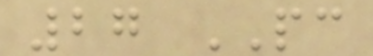27 PC
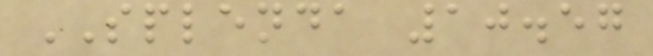SPLENDA 10.57
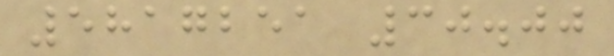5817251 30.00
